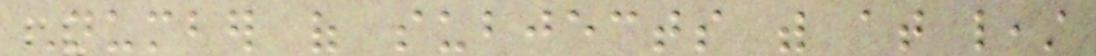Number of subjects with at least
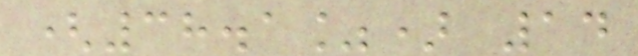(38.1%) 14
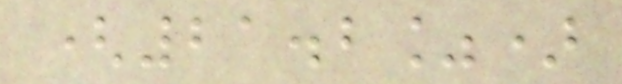(21.2%)
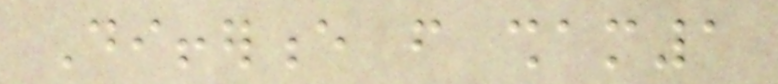Difference from sham1
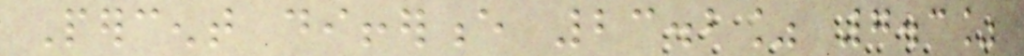Percent difference 23.2% 7.3%
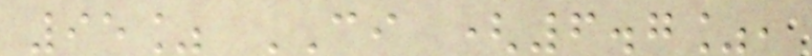95% CI (6.7%,
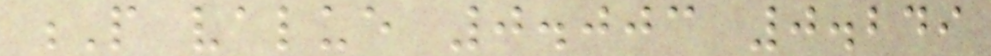P value 0.003 0.249
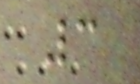3
